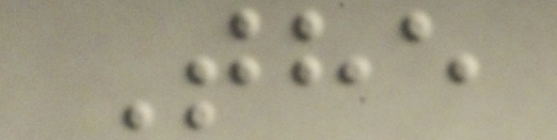The
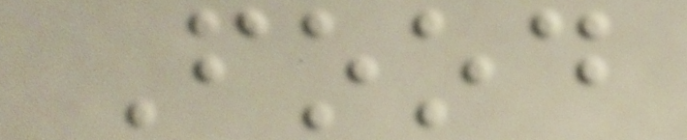Food
